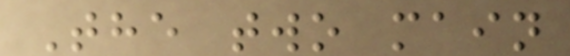The two main
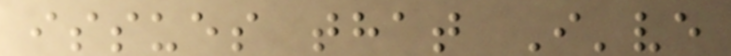issues that I've
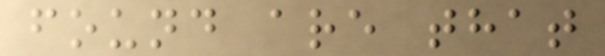found are that
